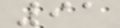91
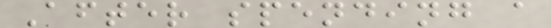After spending a
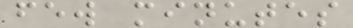few minutes
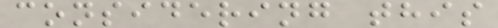considering this
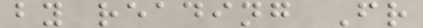by reading Fr
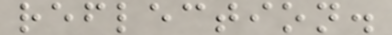reflection.
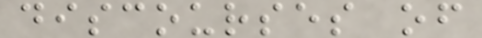discourses of
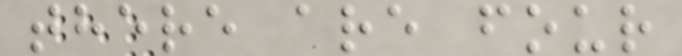there are four
